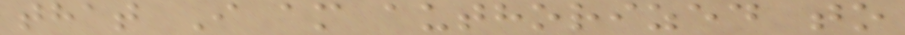that I am authorized to
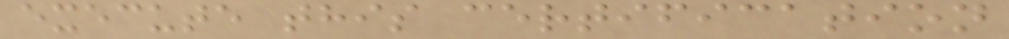execute this certification
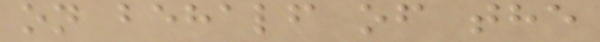on behalf of the
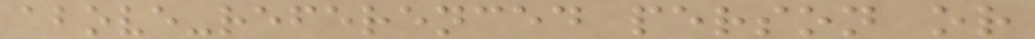above-referenced person or
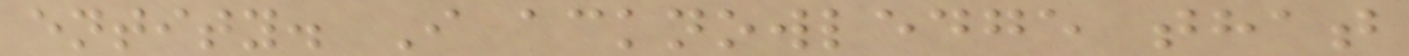entity. I acknowledge that
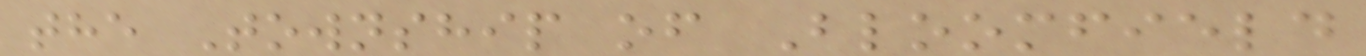the Township of Bloomfield
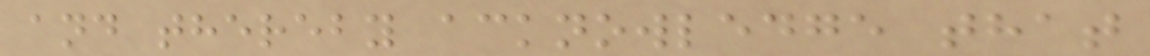and thereby acknowledge that
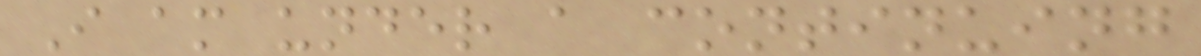I am under a continuing
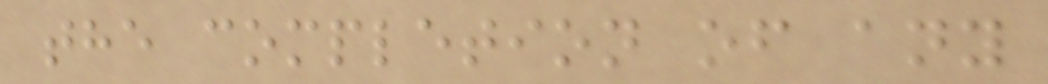the completion of any
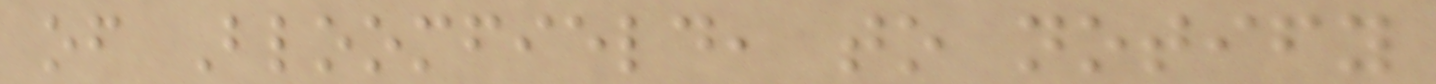of Bloomfield, to notify
